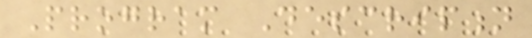Program Description
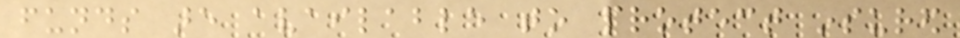funds are available to protect insured
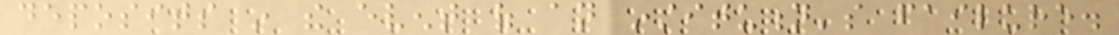deposits in the event of an institution's failure.
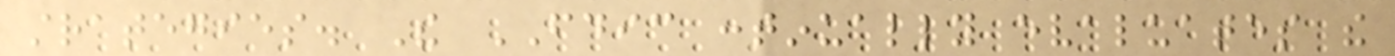strategies. The FDIC continually evaluates the
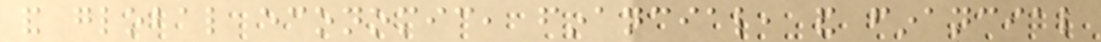and global economic, financial, and financial
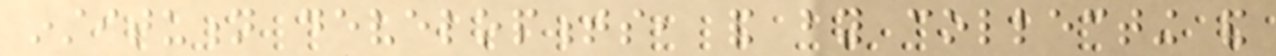institution developments, and by collecting and
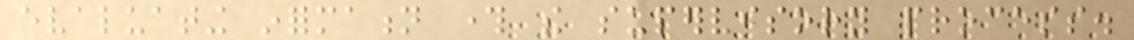evaluating information through the supervisory process.
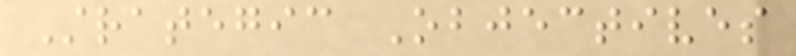Strategic Objectives
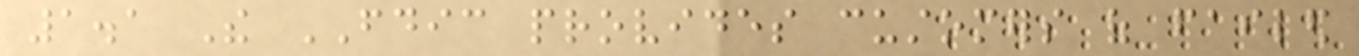1.1 The FDIC provides customers of failed
